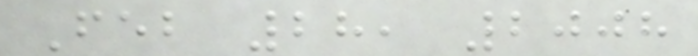Feb 28, 2008
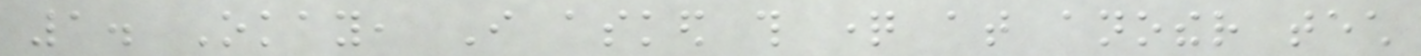1. Okay, I asked this question at another tech
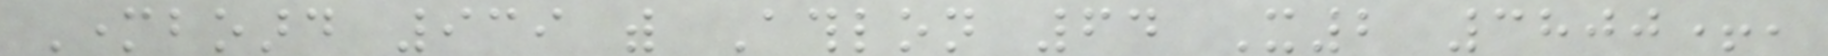Motherboard 939 with Athlon 64 X2 3800+,
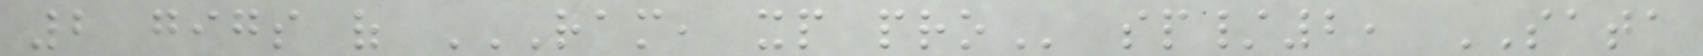2 gigs of RAM, XP PRO sp/2, SATA
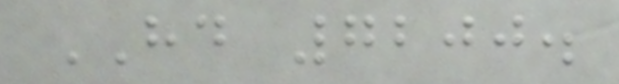HD 7200.
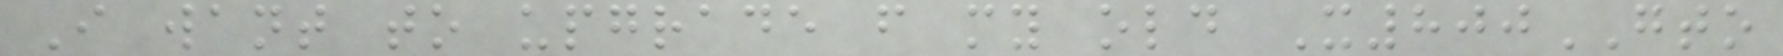I want to upgrade from my old X800GTO
